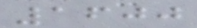1600
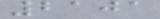2101
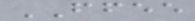FFEE
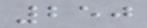250
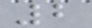2
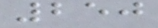250
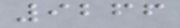9266
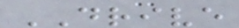DRIVE
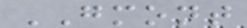GMONT
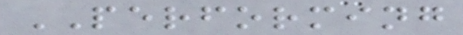PERFORMING
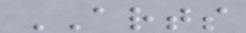ARTS
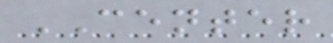CENTER
